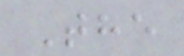The
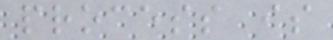process is
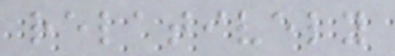relatively
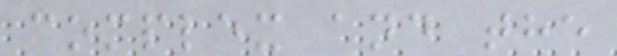complex and the
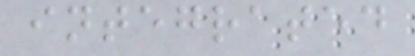integrated
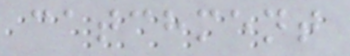catchment
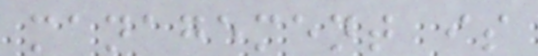management is
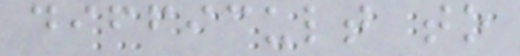difficult to
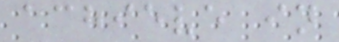achieve in
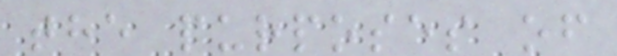the purposes of
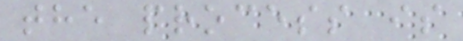the process is
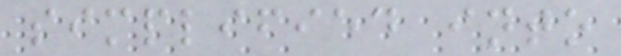simplified into
